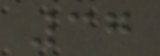37
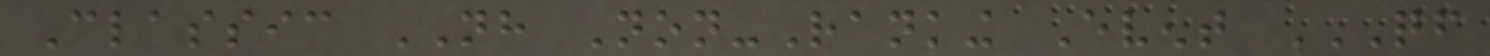Classic NH Non-Ranking Event QF
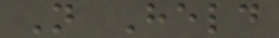Not Held
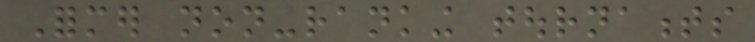Former non-ranking tournaments
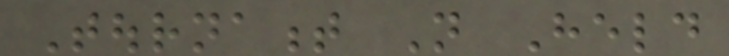Tournament Not Held
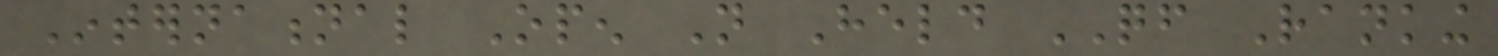International Open Not Held QF Ranking
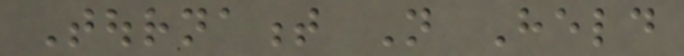Tournament Not Held
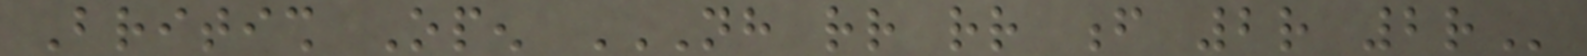British Open NH RR RR F 2R 2R
